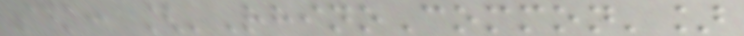sdk: ['RhinoCommon']
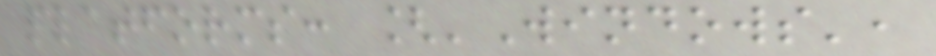platforms: ['Windows',
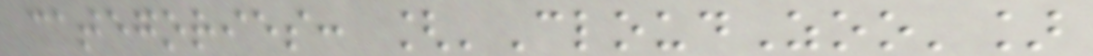categories: ['CloudZoo']
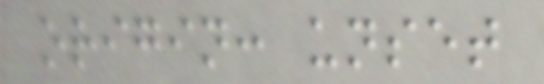origin: unset
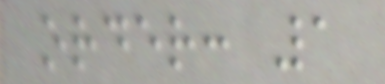order: 1
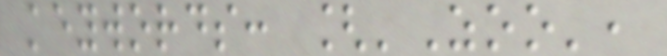keywords: ['Zoo',
